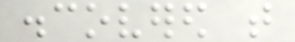discovered that
